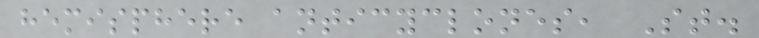hemisphere anticyclones, St.
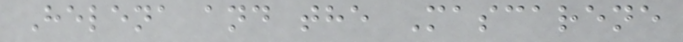Helena and the Mascarene
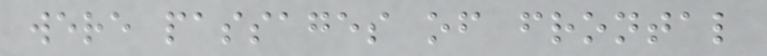were passages of frontal
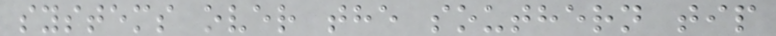systems over the southern tip
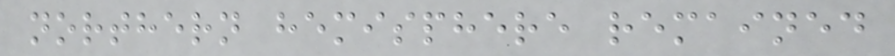northern hemisphere remained
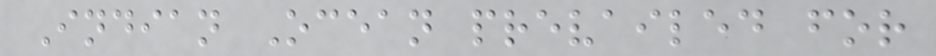Indian Ocean prevailed for
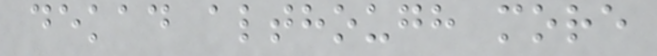dekad although more
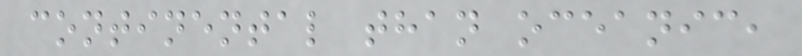continental than oceanic,
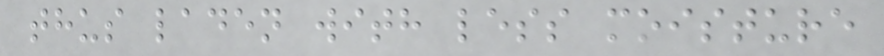thus laden with less moisture
